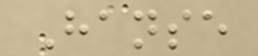Hanse
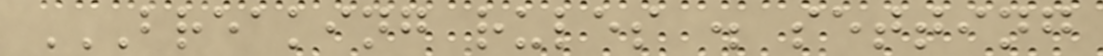BREAKING RULES . SETTING
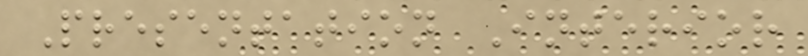Presentation Interior
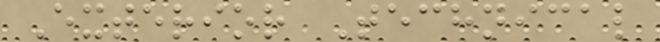Exterior Technical
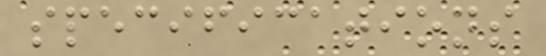specifications
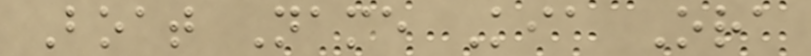Boat Name Kia Ora
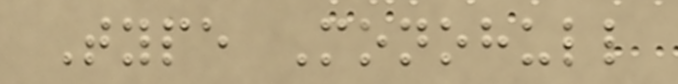Type Monohull
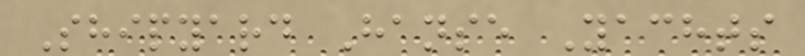Shipyard Hanse Yachts
